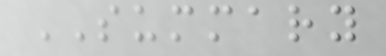SUMMARY
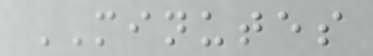MINUTES
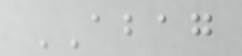ABAG
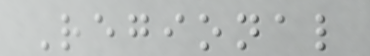Regional
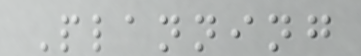Planning
